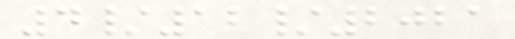4/12/2021
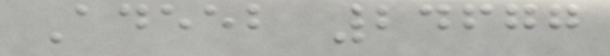Adeeb 24677
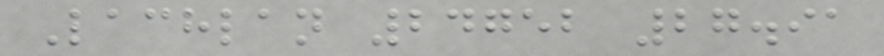Lachlan 24752 27.91
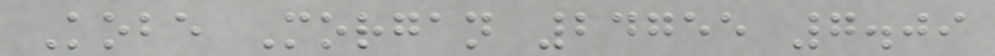Kobe Morgan 24755 7.09
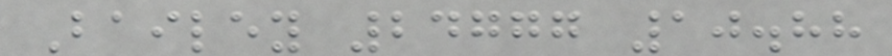Bailey 24777 10.88
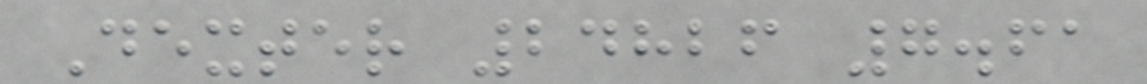Dexter 24826 7.61
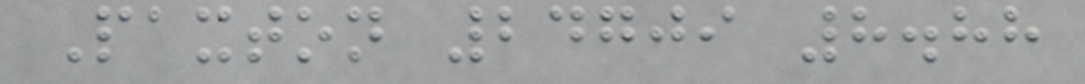Paxton 24709 8.88
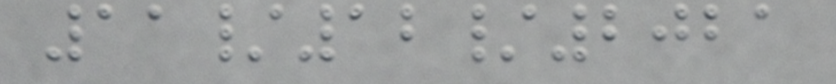11/12/2021
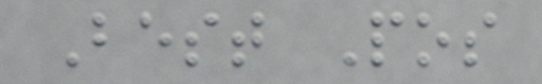Best Pos
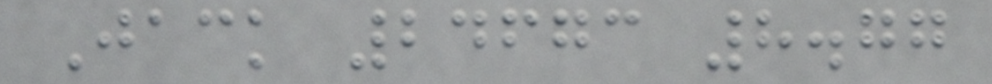Jack 24673 8.77
